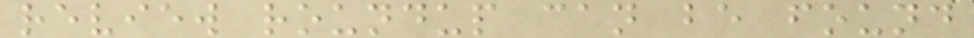review roundup can be found
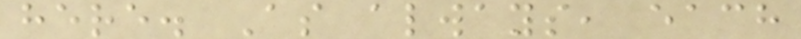here. As always, each
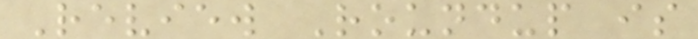Review Roundup is
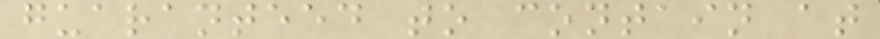guaranteed to contain at
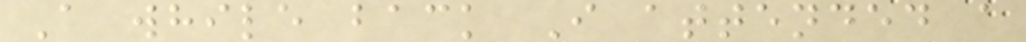A while back I attended a
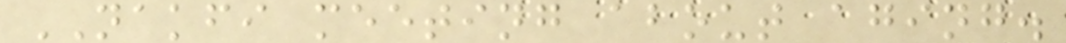NAKFI meeting about aging.
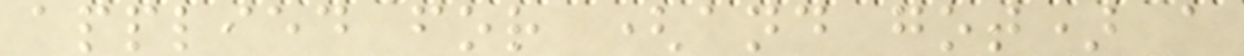applied for (and got) a
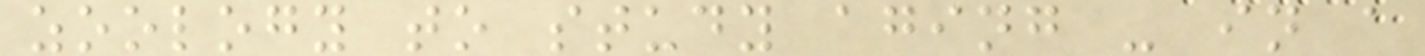zoology to study aging - in a
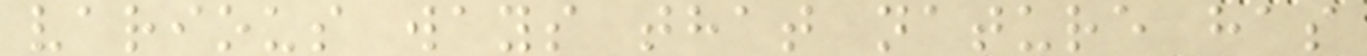various ways that nature has
